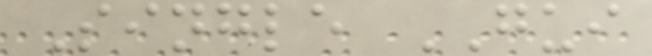Single GUI
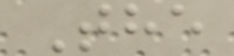The
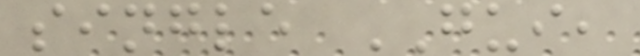single GUI,
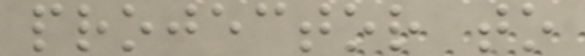projector to
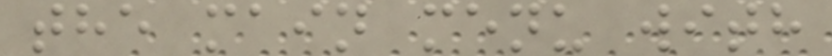the main menu with
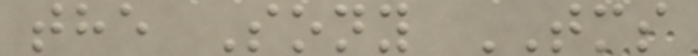the Sony TMS
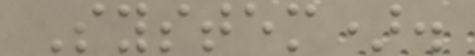System).
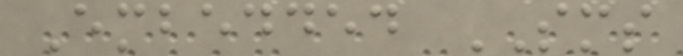Embedded SMS
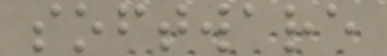software
